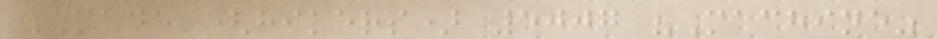MADE (hikers) 5007 "Machine"
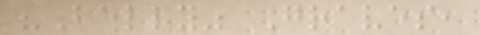"Belly" Graves,
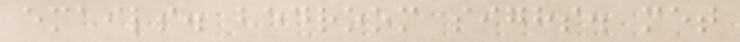emails. bedroom sighs. met
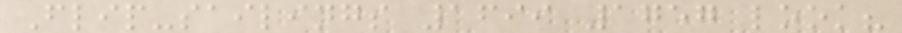Flip-sailings 1699 1757 look?
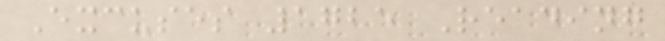Excuses 1725 Reading
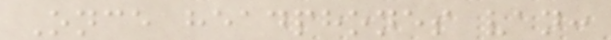Once headphones van:
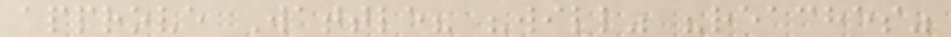approve Wattle? "will" "reaches"
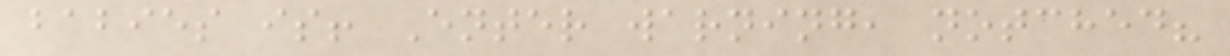babies is! Enter warning, notched?
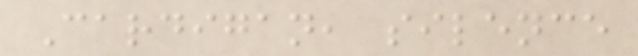Cardigan, silence
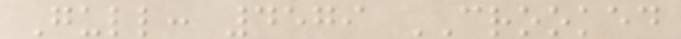Gull: 4579 CROOKED
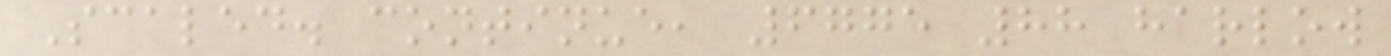Scaled. continue, 6775 88 harlow
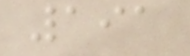191
